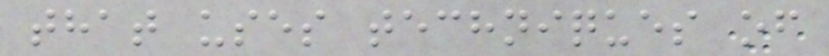that uses techniques of
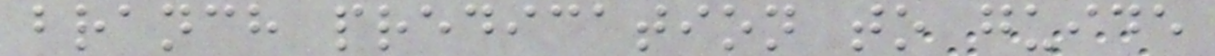branch predication to guide
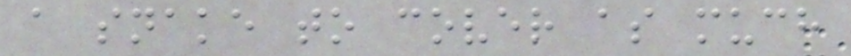a snake to cover as much
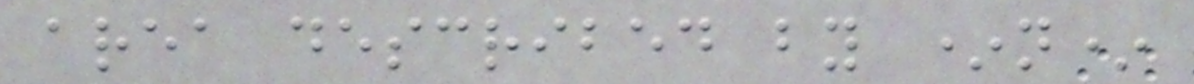area described by *n*
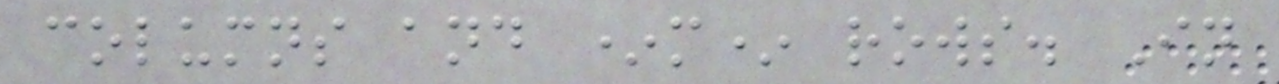columns and *m* rows. In
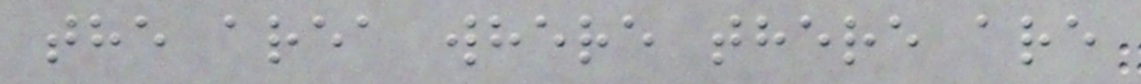the area where there are
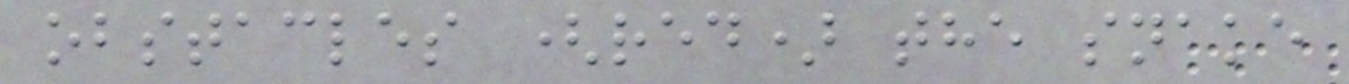obstacles (red) the snake
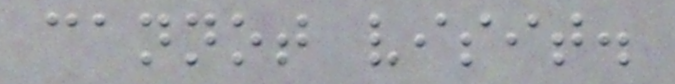cannot visit.
